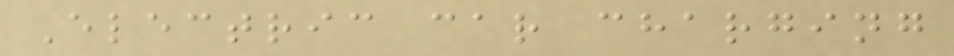Electric car charging
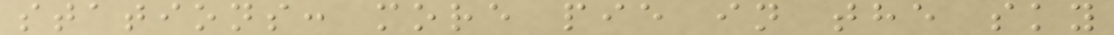stations: more pie in the sky
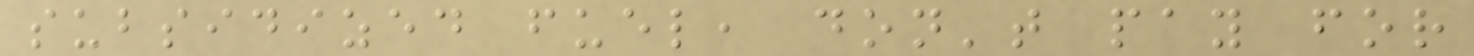subsidized fuel, don't pay for
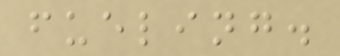fueling.
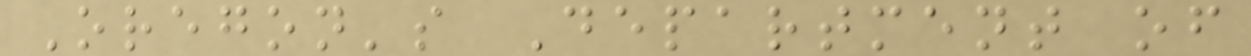Oregon's Department of
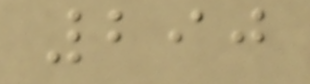290
